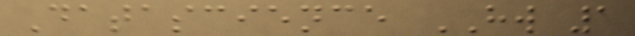Datascience HW 1
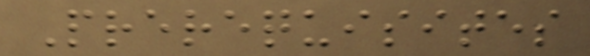Prerequisites
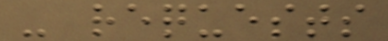- requests
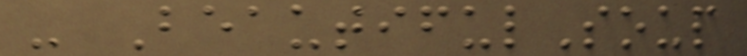- BeautifulSoup
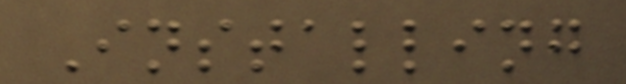Installing
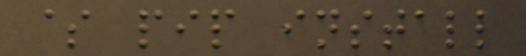$ pip install
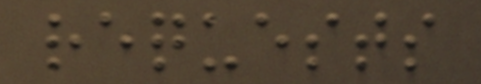requests
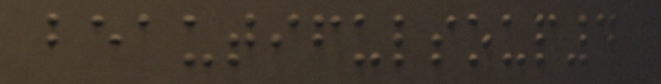beautifulsoup4
